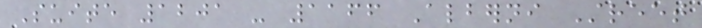Suite 1201 - 1166 Alberni Street
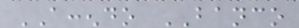ACCENDO BANCO
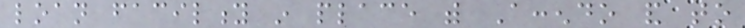loan facility in place with Accendo and to
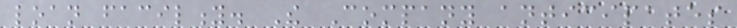loan facility. The Company anticipates
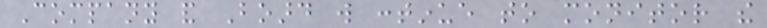Company and Board will continue to monitor the
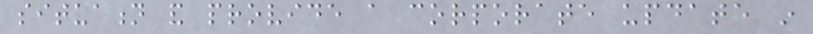situation and provide a corporate update in
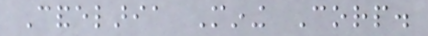Candelaria Mining Corp.
